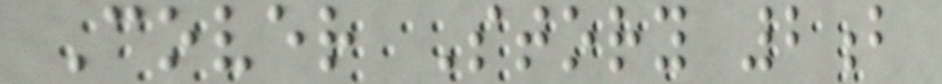Cover Story 2b
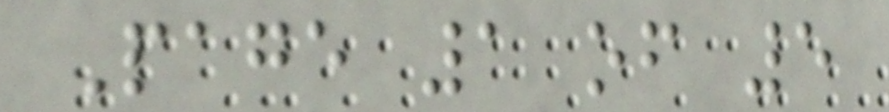Page 1 of 5
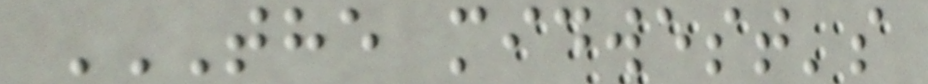THE MIDWEST'S
